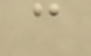c
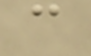c
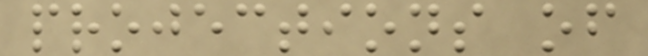projections of
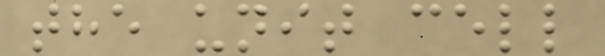the unit cell
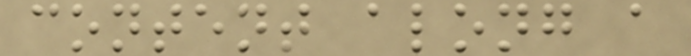content along a
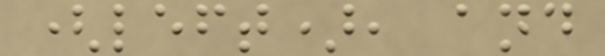(left), and
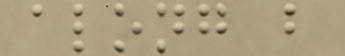along b
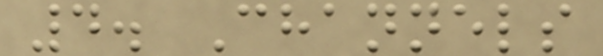4. Channels
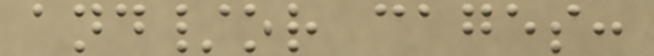and/or cages:
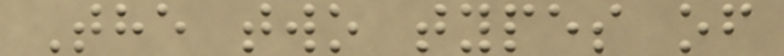The two types of
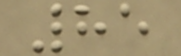85
